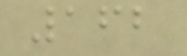162
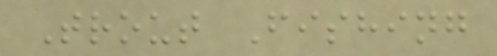Trout Fishing
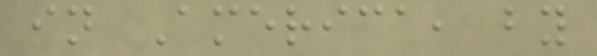in America, by
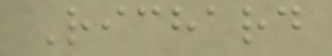Richard
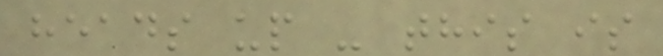heads up - this is
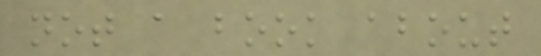not a book about
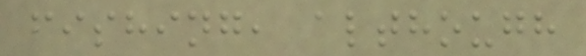fishing, although
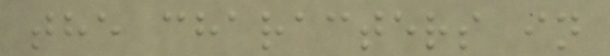the characters in
